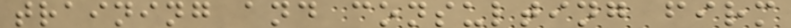training and consulting firm
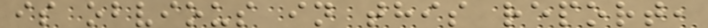is obvious in this report,
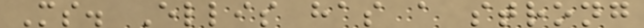Ms. Ellis has a strong
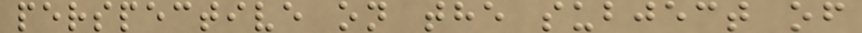perspective on the subject of
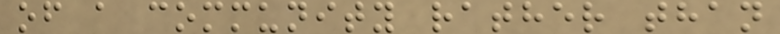of a community rather than
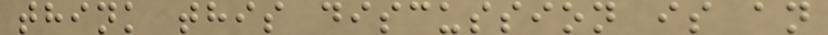think this discussion is an
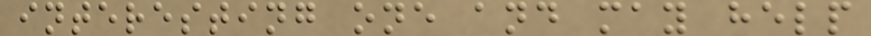interesting one and may help
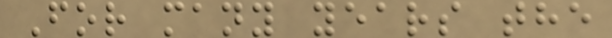For many years the
